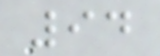94
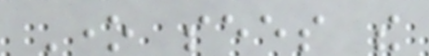One sees the
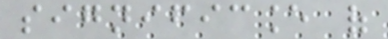significance of
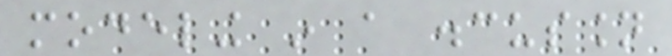modeling in a discussion
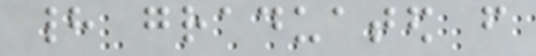had graduated from
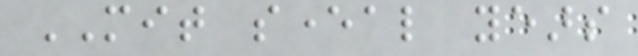MIT several years
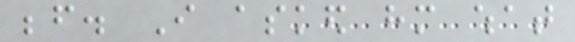before. I asked him what
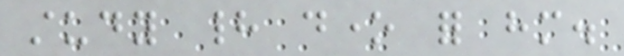study had done for him.
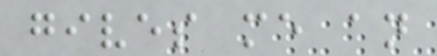gives me an
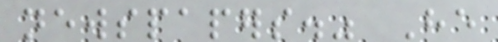newspapers." He
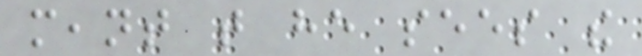meant that he sees the
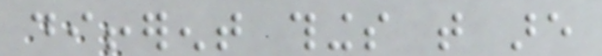different things that are
